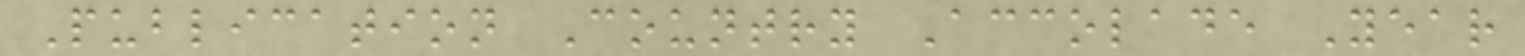Publication Country Accolade Year
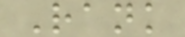Rank
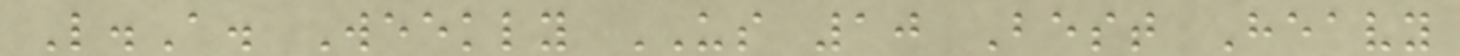L.A. Weekly US 10 Best Heavy
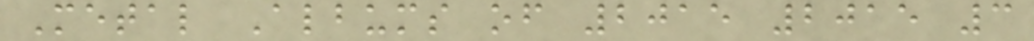Metal Albums of 2015 2015 3
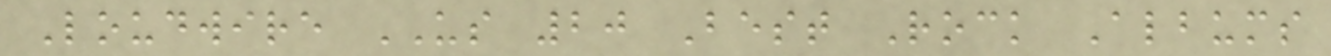Loudwire US 20 Best Rock Albums
